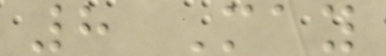8 May
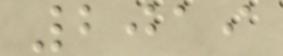2019
